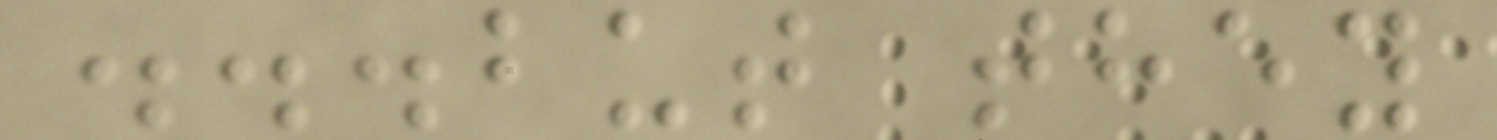...but they
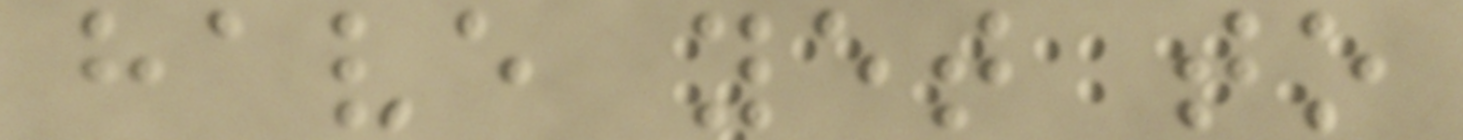have yet to
